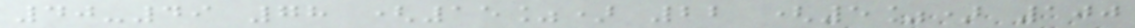40-49 78 (15%) 22 (5%) 100
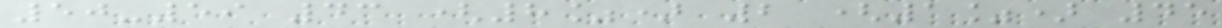50-59 43 (8%) 2 (1%) 45
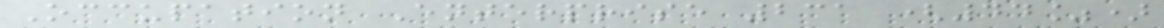Occupation Enterprise 231 (44%)
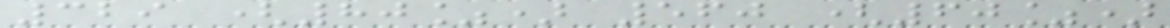329 (80%) 560 (60%)
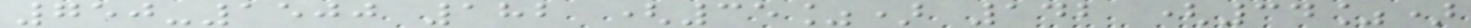750-1500 182 (35%) 142 (34%)
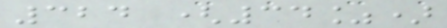324 (34%)
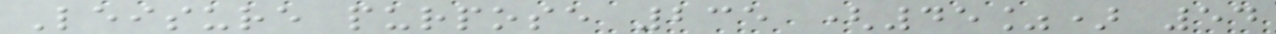Leisure purpose 235 (45%) 54
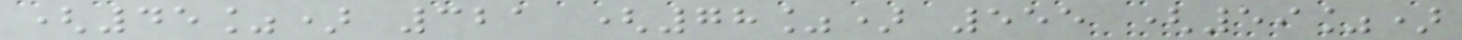(45%) 321 (78%) 555 (59%)
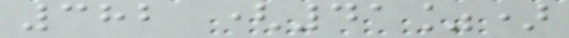382 (41%)
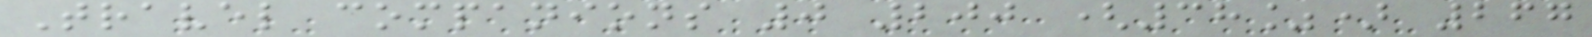Travel companions 0 200 (38%) 267
